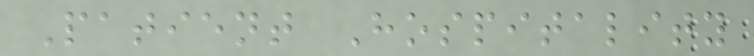Patient Hospitality
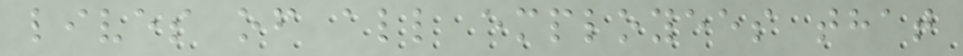lives of all employees that
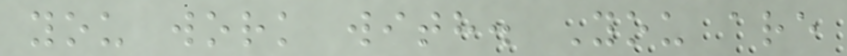you work with. You are
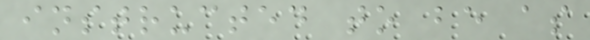instructed to be as
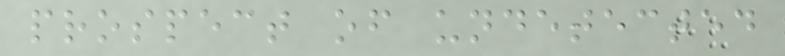prospect of undetected
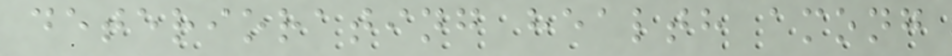deteriorating health among
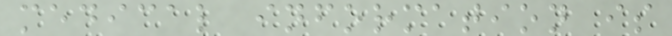medical information is
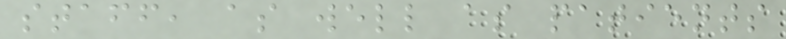staff, as well as patients
